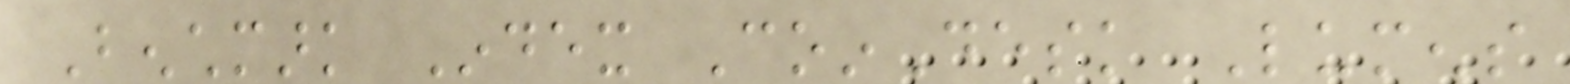Benchmark Index CoinDesk Lumens
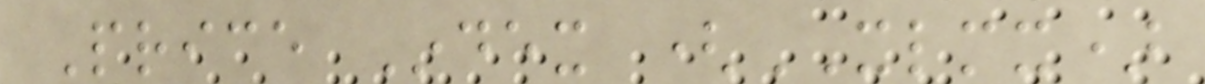Price Index (XLMX)
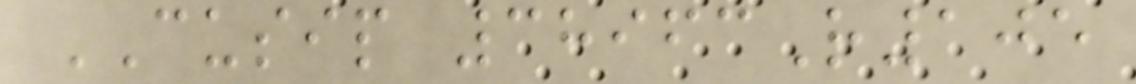CUSIP 38963R105
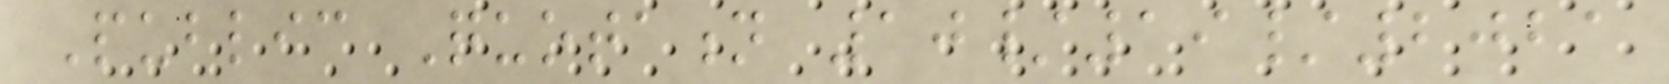Public Quotation 10/19/2021
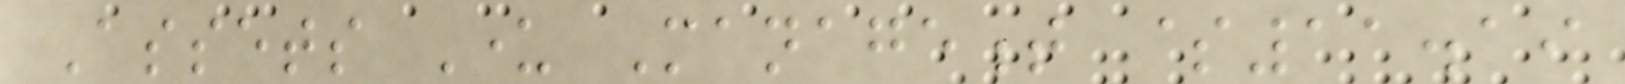Assets Under Management $11.19
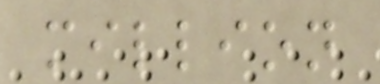million
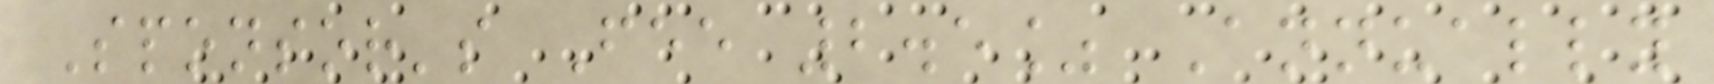Sponsor's Fee 2.5% Annually
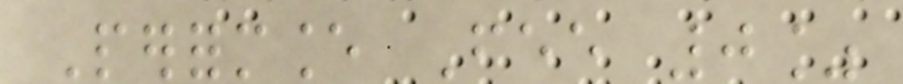Performance Fee 0%
